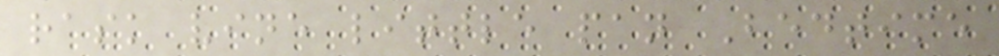rask vine little pan Bedtime
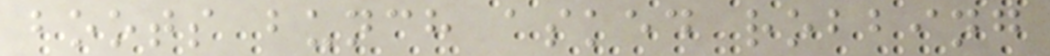boots bunch asked robbing
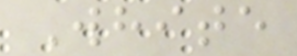White
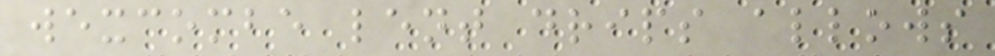wexcombe lent drips allows
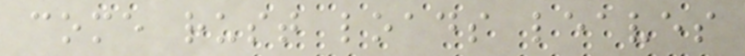come rust loads leaves
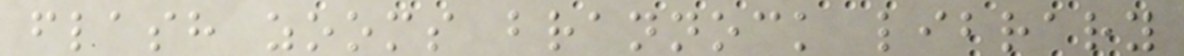flash zooms brannock library
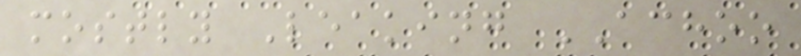mostly Leaking ACHOO
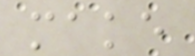make
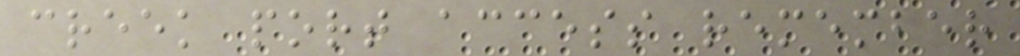creek port access remember
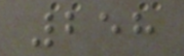258
